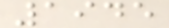1945
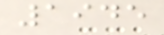1945
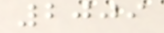2009
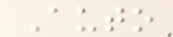Auto
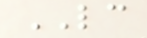LC
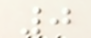0
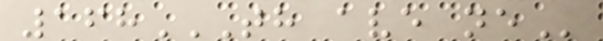168TH AVE NE
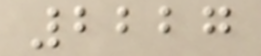2227
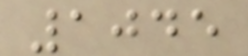1045
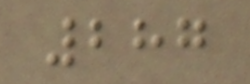287
